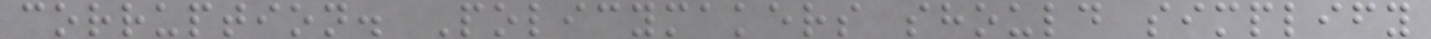corruption. Policymakers should simplify
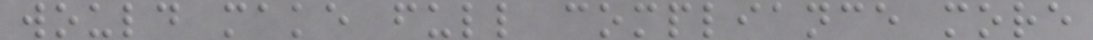would make full compliance more
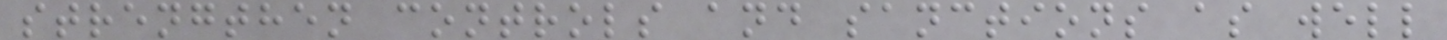strengthen controls and sanctions as well
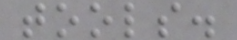tools.
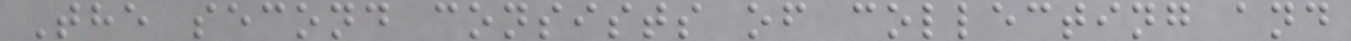The second consists of collecting and
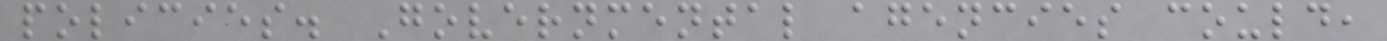policies. Governmental agencies could,
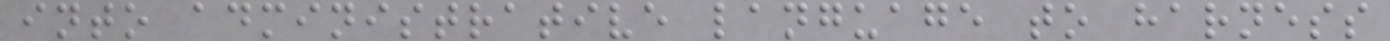into administrative language to harness
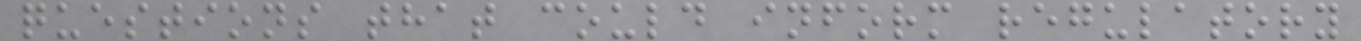questions that could inform regulatory
